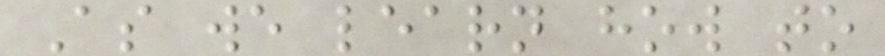As we learn how to
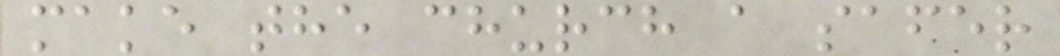make the church a safer
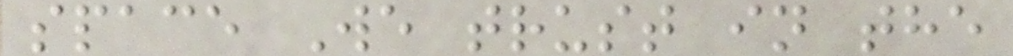space We trust in the
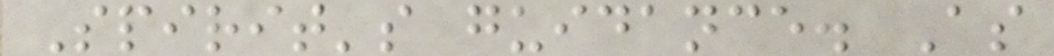Spirit's guidance. As
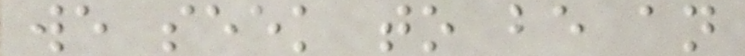we seek to be an
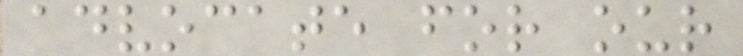advocate for our
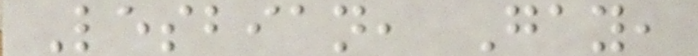Lesbian, Gay,
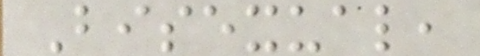Bisexual,
